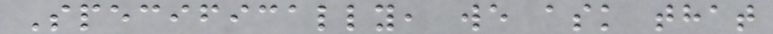Specifically, we ask that
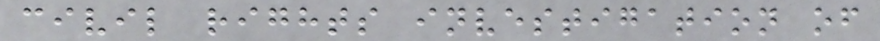civil rights investigation of
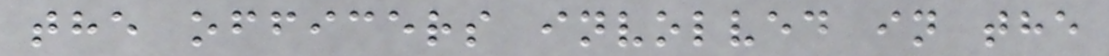the officers involved in the
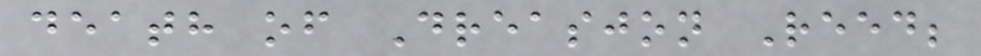death of Dreasjon Reed;
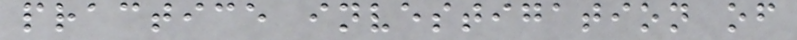practice investigation of
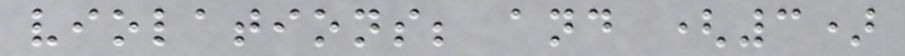violations; and (3)
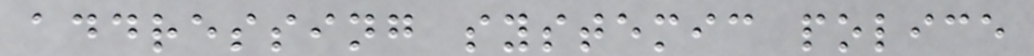addressing systemic police
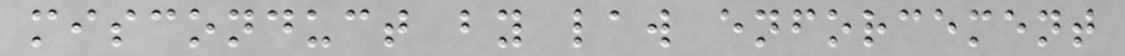misconduct by law enforcement
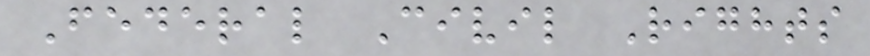Federal Civil Rights
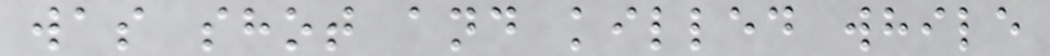was shot and killed while
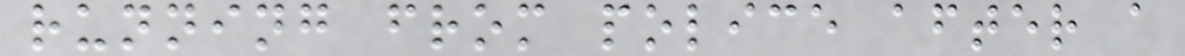running from police after a
